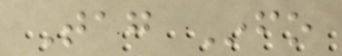Tag Info
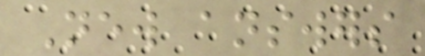New answers
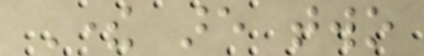There are two
